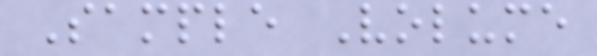Sample Volume
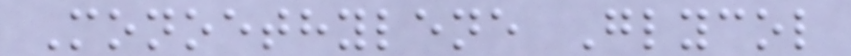Monoethylene Glycol
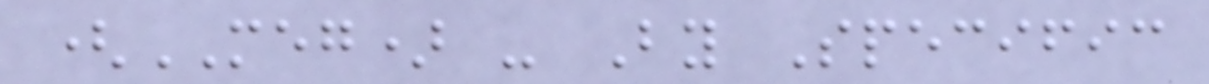(MEG) - By Specific
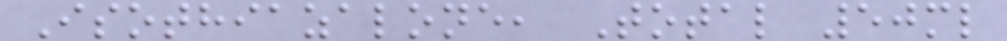Isothiazalone, Total 50ml
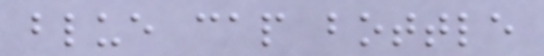blue cap bottle
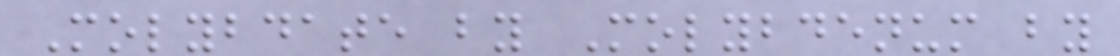Molybdate by Molybdenum by
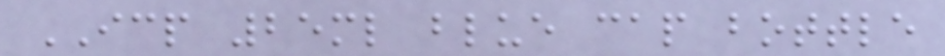ICP 25ml blue cap bottle
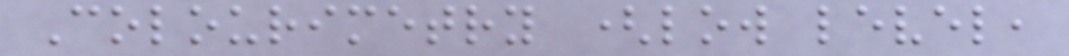Colourimetry (low level,
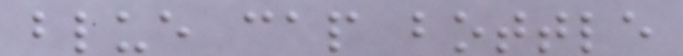blue cap bottle
